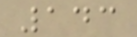143
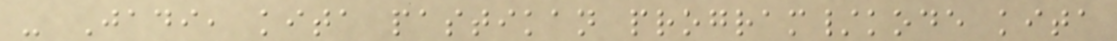- Jadi, kita pastikan program/kode kita
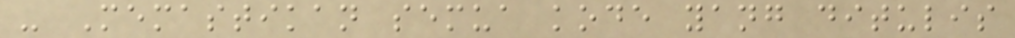- Memastikan semua kode yang ditulis
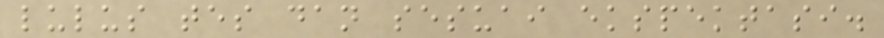lulus tes dan sesuai ekspektasi.
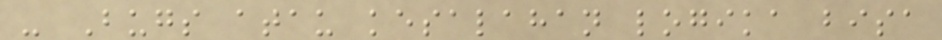- Bugs atau kesalahan logika bisa
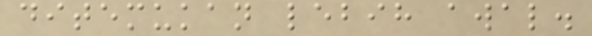ditemukan lebih awal.
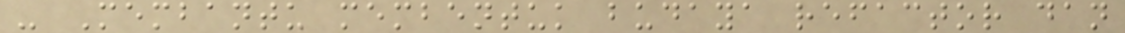- Membantu membentuk budaya refactor dan
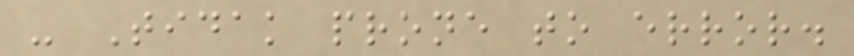- Tidak prone to error.
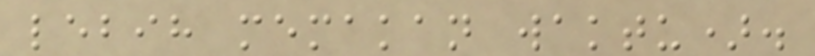lebih memakan waktu).
